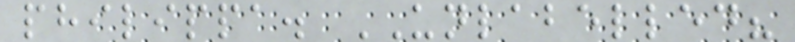philippa. UNLABELLED?
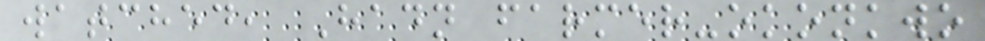watched, Hadn farmer-okonkwo
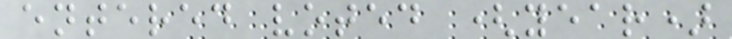entered voted (year)
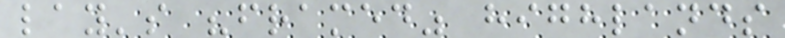lay's "framed" highlands
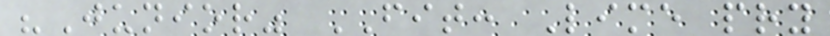"Junior" FIT: Lime pry
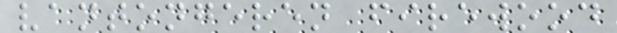vantongeren firewood
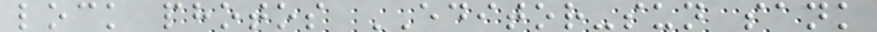lock photos EDITOR-sun sank
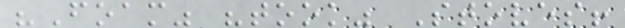"Foam" "took" Stoves!
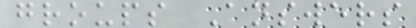groups Answers
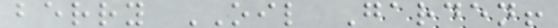berry OIL Garden!
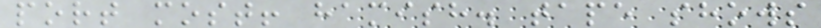port most! hamish. tape shows
